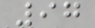97
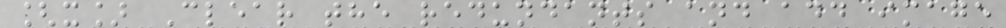[x] Clear the redundants and add image
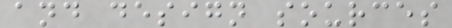and design sources
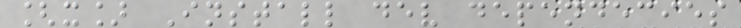[x] Install dev dependecies
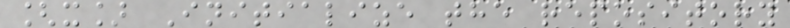[x] Initialize the repository
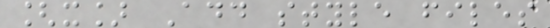[x] Add style files
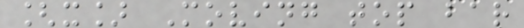[x] Moving top bar
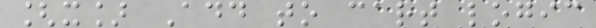[x] Add to cart logic
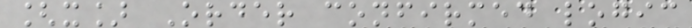[x] Order confirmed logic
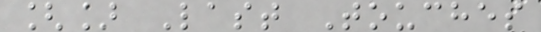[] Last Touches
